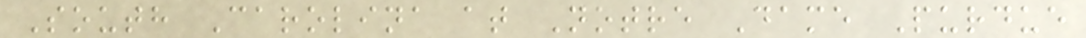South Carolina at Notre Dame Purdue
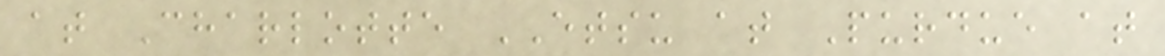at Charlotte ETSU at Purdue at
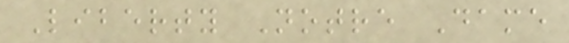Liberty Notre Dame
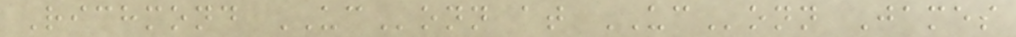Richmond UConn at UConn James
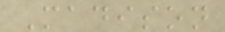Madison
